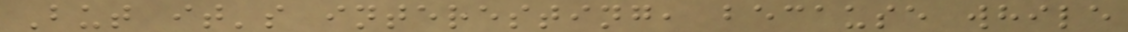But it's interesting, because while
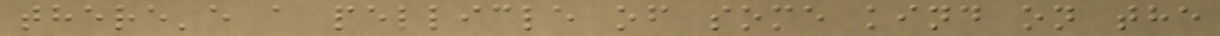there'e a pellicle of some kind on the
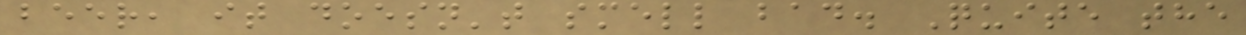beer, it doesn't smell bad. Quite the
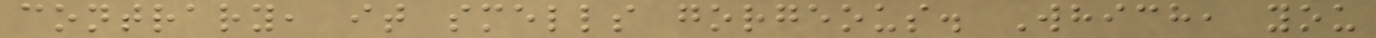contrary, it smells gorgeous. Which, you
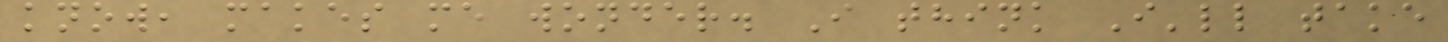know, makes me wonder. I think I'll take
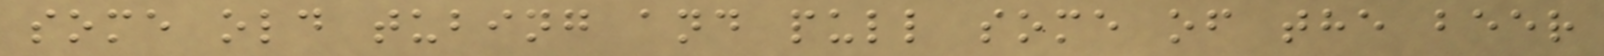some old tubing and pull some of the beer
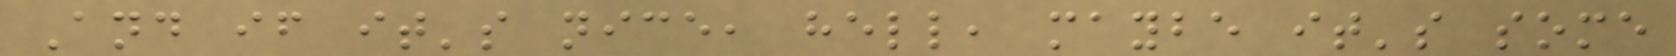And if it's nice, hell, maybe it's some
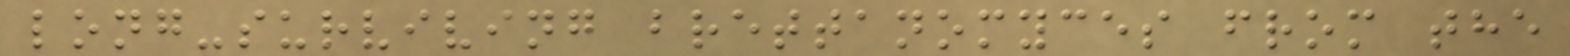long-surviving brettanomyces from the
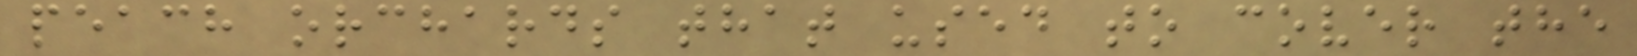peach orchards that used to cover the
